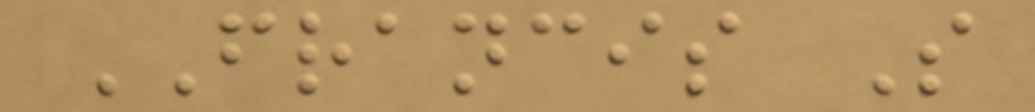FRANCIS S
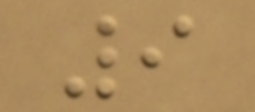9
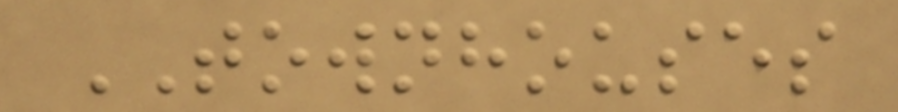TOWNHOUSES
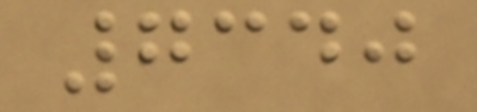7340
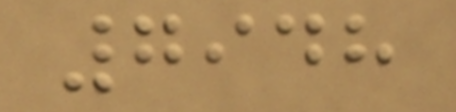7948
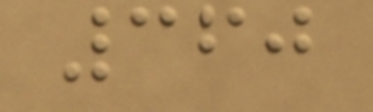360
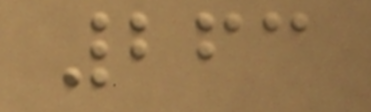263
